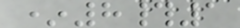*8#1
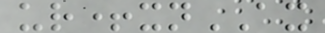ur+xnAX
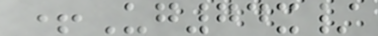+Ug74x/
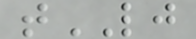tLJ
